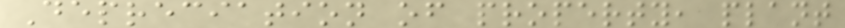Depreciation of property, plant
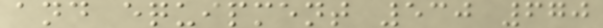and equipment 530 670
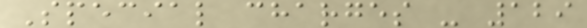Special charges - 129
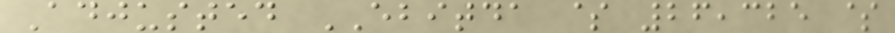Adjusted EBITDA $ 26,325 $
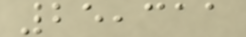25,311
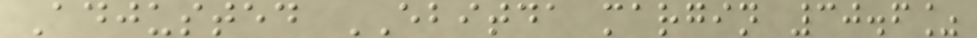Adjusted EBITDA margin 30.6%
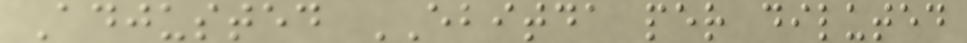Adjusted EBITDA per diluted
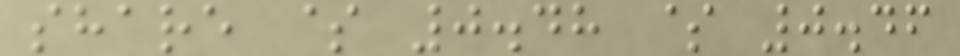share $ 0.48 $ 0.46
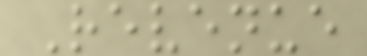Revenue
